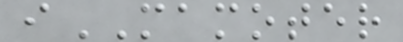iMAMOTER
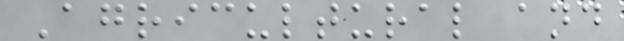Agricultural and
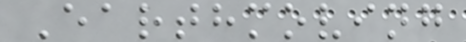Earthmoving
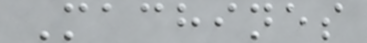Machines
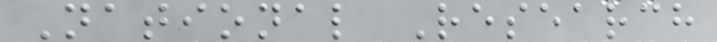National Research
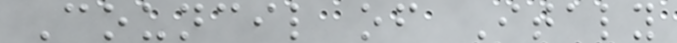Council of Italy
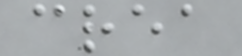crea
